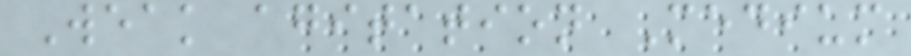Weak agitation Medium
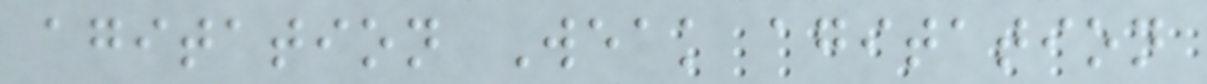agitation Weak agitation
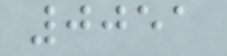0051
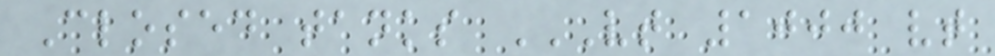Closed tanks VT 1000 VT
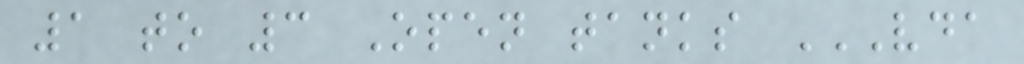1 to 3 Open tanks VDA
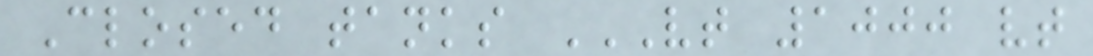Closed tanks VT 1000 VT
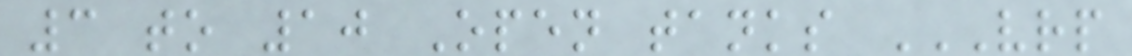3 to 10 Open tanks VRP
